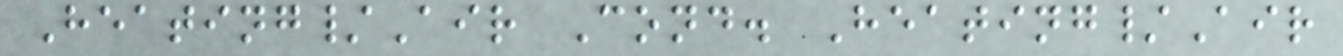Heating/Air Cond. Heating/Air
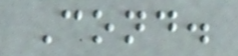Cond.
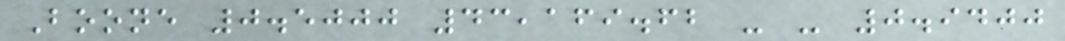Boone 0.5000 43,169.62 - - 0.9400
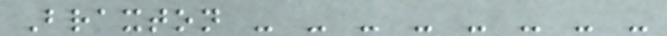Braxton - - - - - - - -
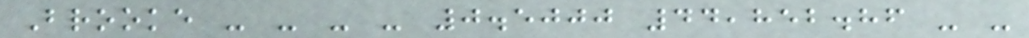Brooke - - - - 0.5000 44,852.86 - -
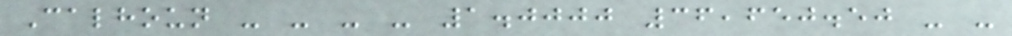Calhoun - - - - 1.0000 36,650.50 - -
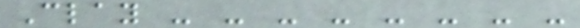Clay - - - - - - - -
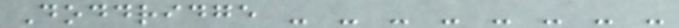Doddridge - - - - - - - -
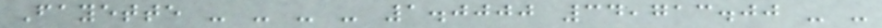Fayette - - - - 1.0000 34,713.00 - -
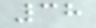38
